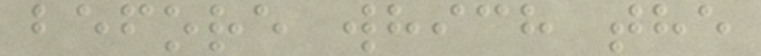before which the
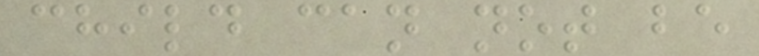child can not be
